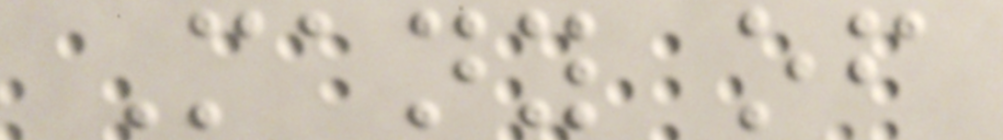Many of
